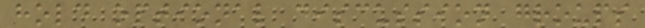hold optional discussion groups
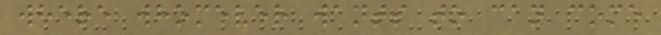where whomever wants to can come
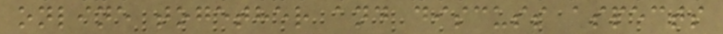online together and discuss aspects
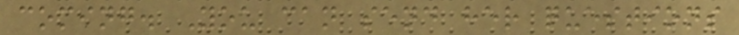coming. You can send her questions
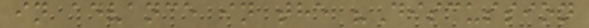in advance in the "Discussion
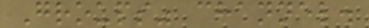Groups" channel.
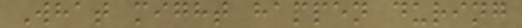What might happen during
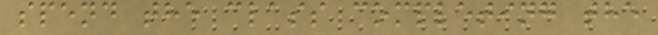spend the class completing the
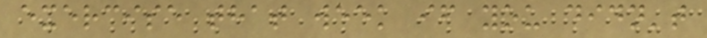exercise that week if you didn't
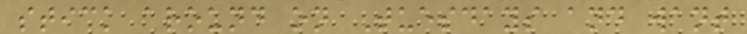stick around on Tuesdays and want
